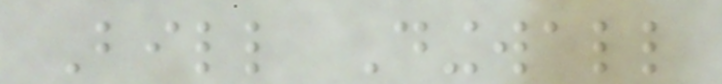Bill Dingwall
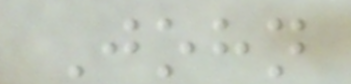John
